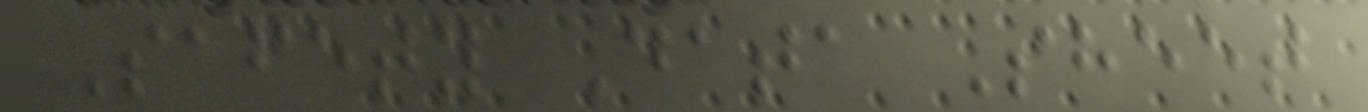Safety Data Sheet
